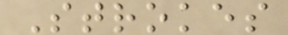Strokes
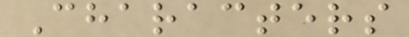Characters
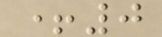+0
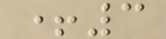+3
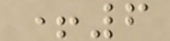+6
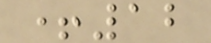+12
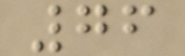76
